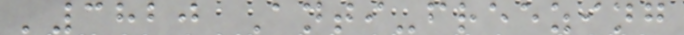'3820 Anti-freezing
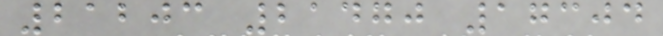21203 21470 17304
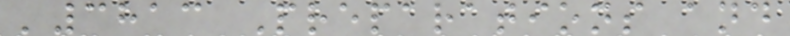'3813 Preparations and
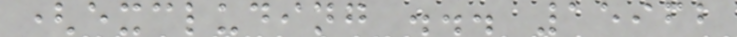(excluding ... 15962
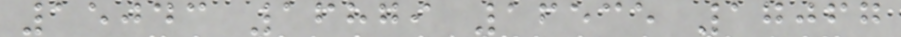15043 16879 16535 17067
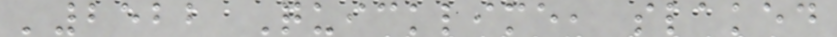'2522 Quicklime, slaked
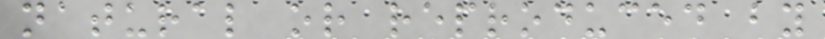natural or reproduced by
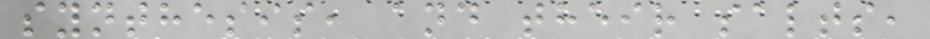synthesis, and their salts,
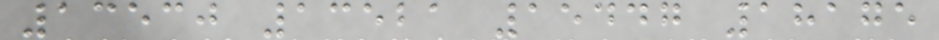13530 13521 15447 18175
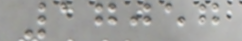17057
